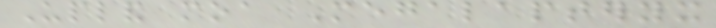Upland moa Megalapteryx
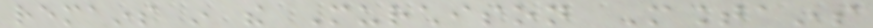remains in the Murchison Mountains
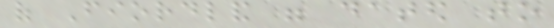of Fiordland were dated to
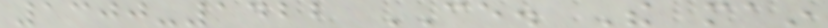1300-1422 CE. The main
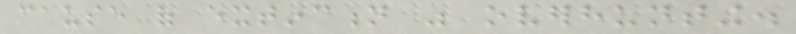cause of extinction was overhunting.
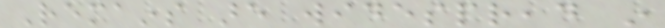Remains are widespread in
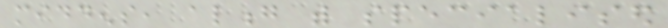middens, along with specialised
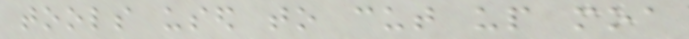tools used to cut up moa
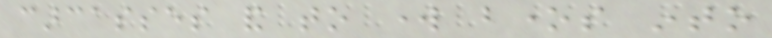carcasses and to work bones into
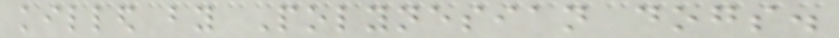killed by Polynesian dogs.
